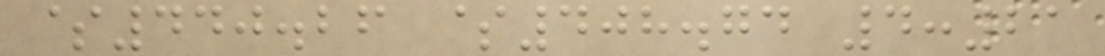$440.26 $408.74 4:21
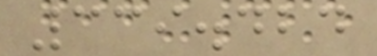339.424
